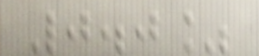0.0%
